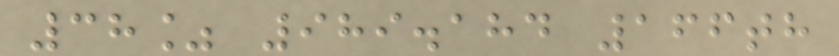38% 989.184 166th
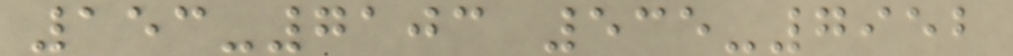153-7103 535-7952
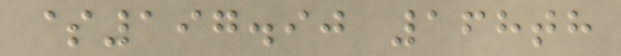$197.90 168th
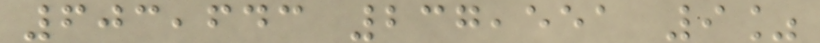603,643 237,551 9%
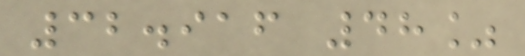32.916 48%
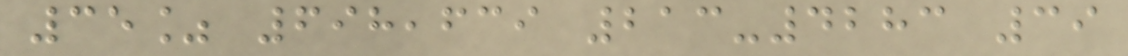35% 698,639 213-4283 39
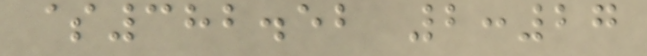$382.52 2:27
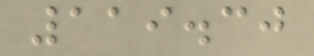119.30
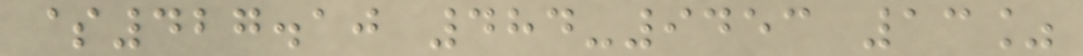$427.10 484-9453 13%
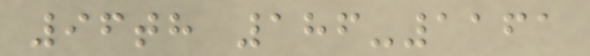96th 186-1161
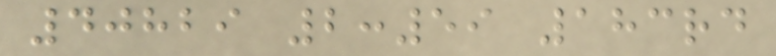40829 2:59 183rd
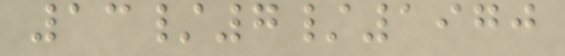13/7/1970
